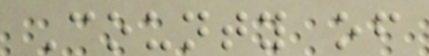County of
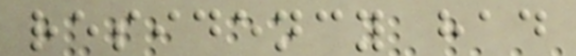residency had
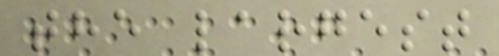the largest
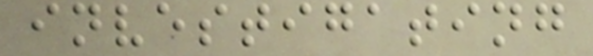investigating
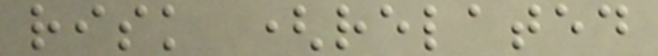risk (related
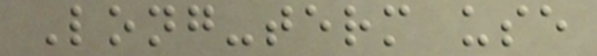Long-term use
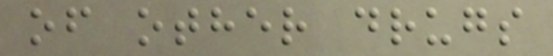of other drugs
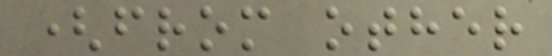(from other
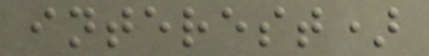interest)
